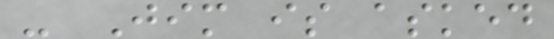- Jim is asked
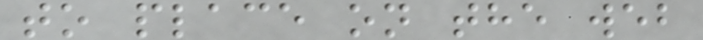to place on the web
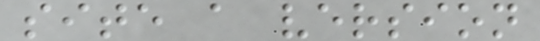site a version
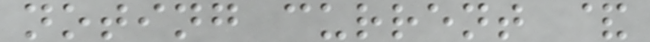noting current &
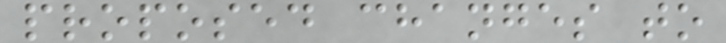proposed changes to
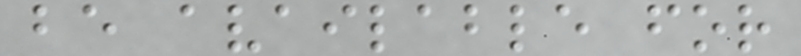be available for
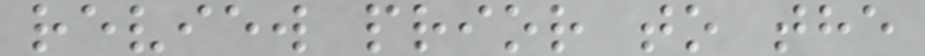review prior to the
